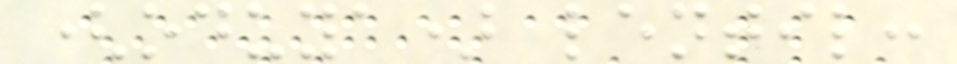(oduya) lentil:
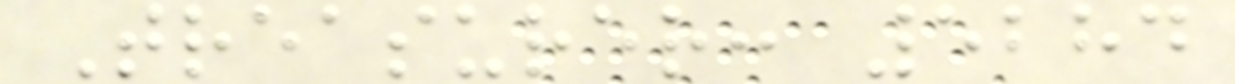Treasurer: 5284
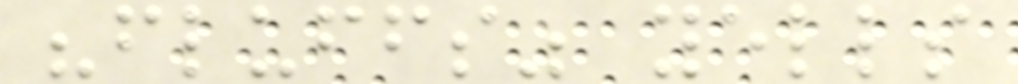"fluffs" yells
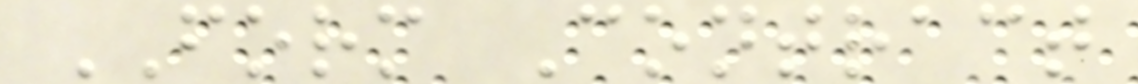FORM Contract
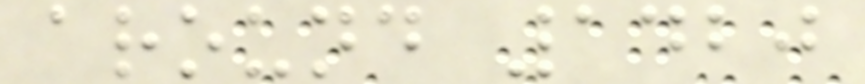around 1420
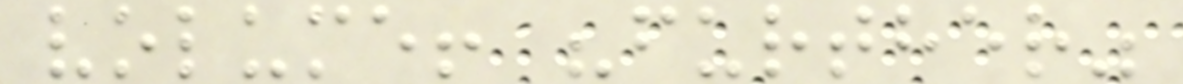volume! "further"
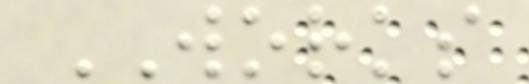WORKS
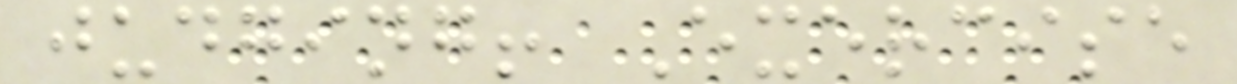judging! Exercise
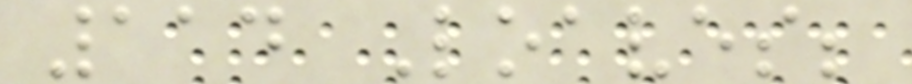114 Loaves;
